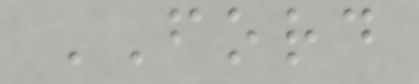FORD
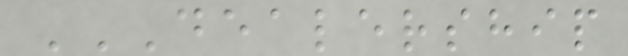DEALERSHIP
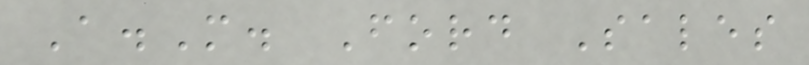A.M. Ford Sales
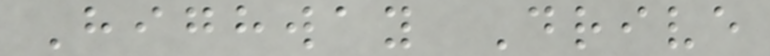Highway Drive
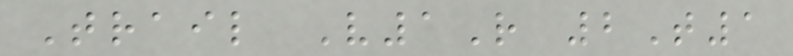Trail V1R 2T1
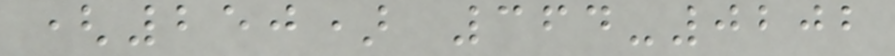(250) 364-0202
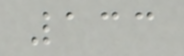133
